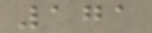171
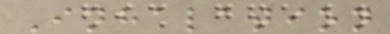Inhalation
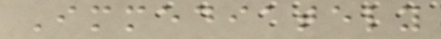Immediately
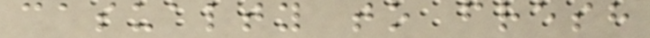casualty to fresh
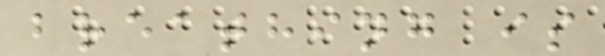breathing is
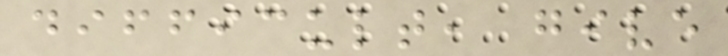difficult, give
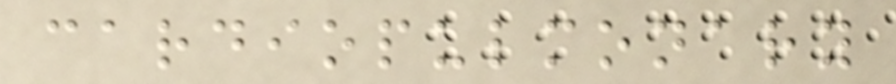cardiopulmonary
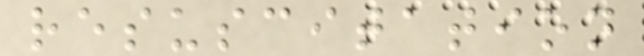resuscitation
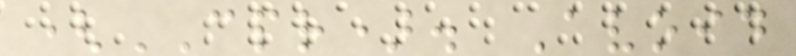(CPR). Avoid
